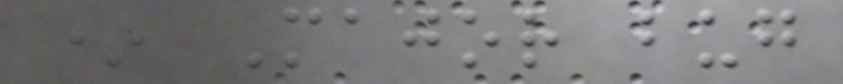* Major bug
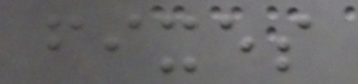fixes
